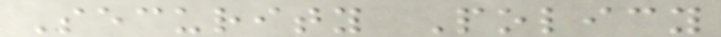Security Policy
